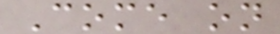Come on
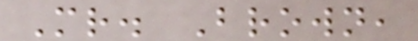Mr. Brown,
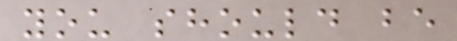you should be
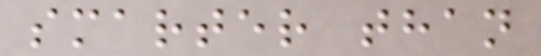smarter than
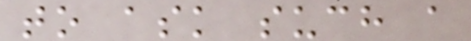to ask such a
